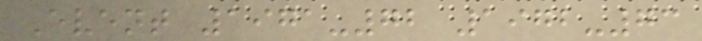Event 1971-72 1972-73
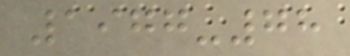1977-78
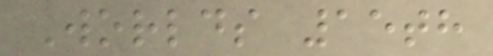Worlds 15th
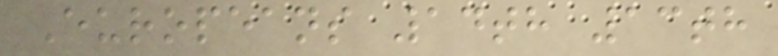Europeans 14th 13th
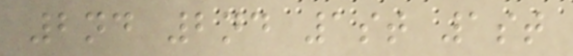2nd 2nd 1st 1st
